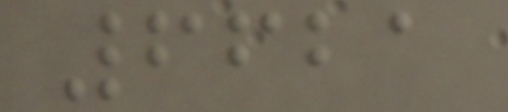6621
